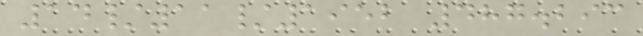14/11/1952 487.293
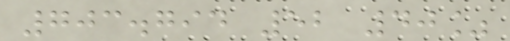703.794 52 40%
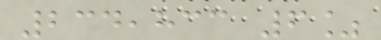234,833 6%
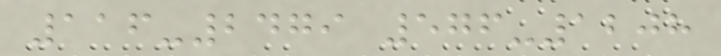116-2479 576-1208
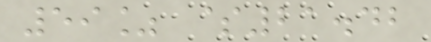59% $21.42
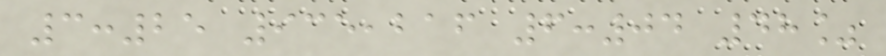3:25 935,216 6:04 48%
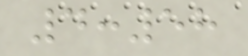4:58
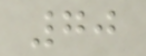70
